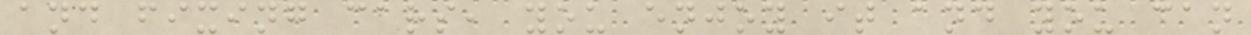and fixing cars, you enjoy it and you can
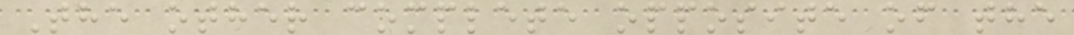The other complete opposite of the
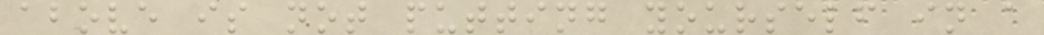above is not putting yourself in a
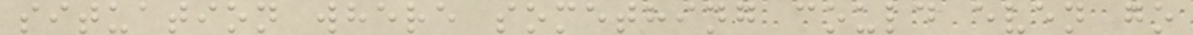situation where something could even go
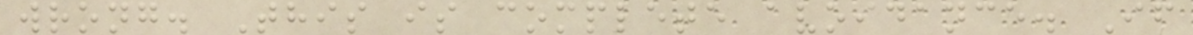wrong. This is complete avoidance. If
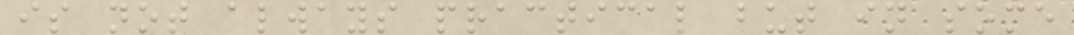is not always practical but in some
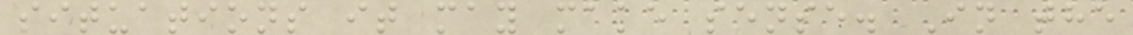situations it may make sense. In the
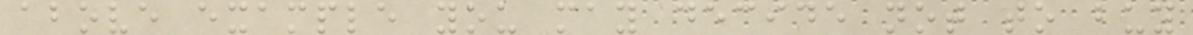above example you may decide not to buy
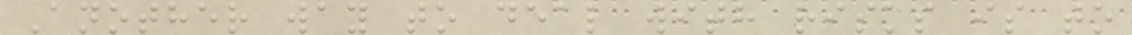Another way to deal with risks is to
